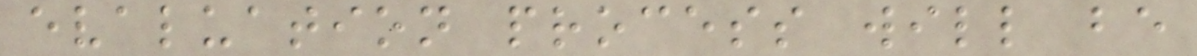evaluation process will be
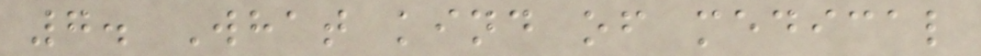7. What kind of medical
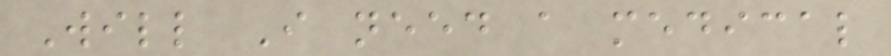Will I need a medical
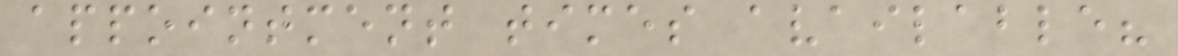appointment times available?
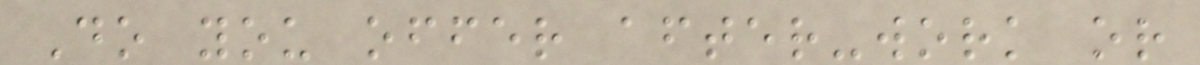Do you offer after-work or
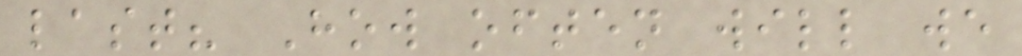last? How often will we
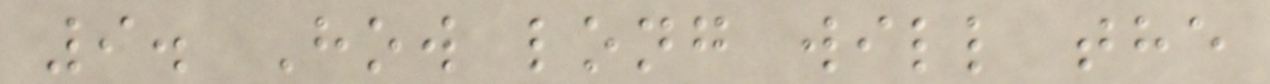9. How long will the
